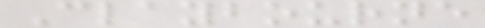Claybourne
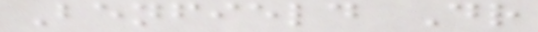Benfield Dr
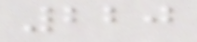220
